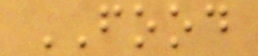FOOD
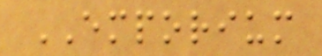EMPORIUM
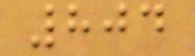804
